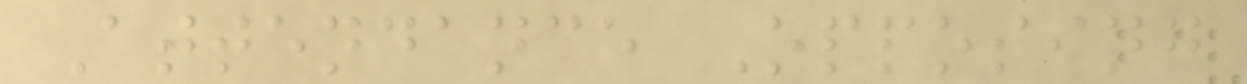Attendance Opposing
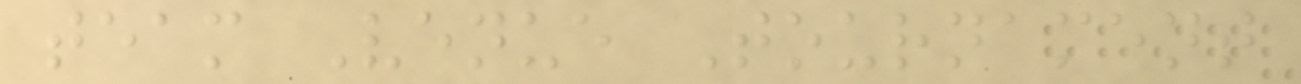team Venue Tournament
